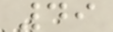49
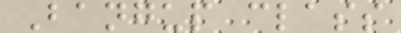Bangup class
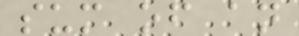sum of an
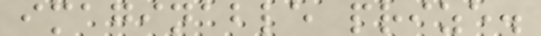imaginable prize.
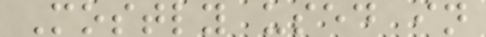Mostly used in
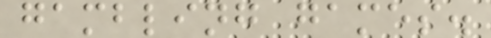gambling games.
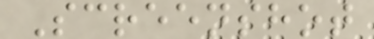Screenshot
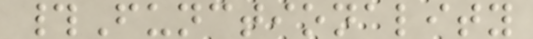#Functionality
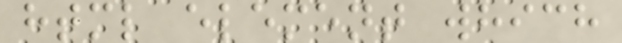html element which
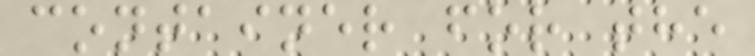container for the
